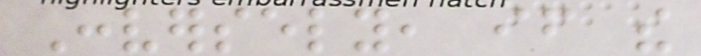Conversely, if the
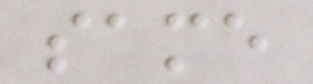same
